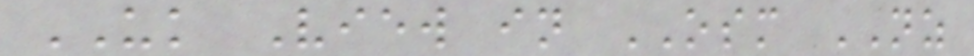UK View in OSM NZ
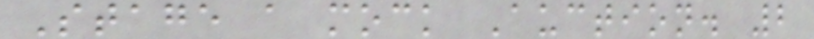Stage a mock Auction. 2
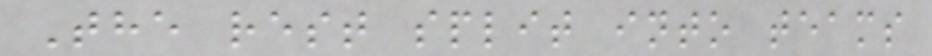The rest split into teams
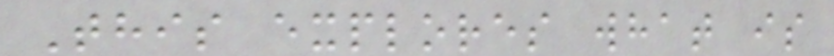This explores what is
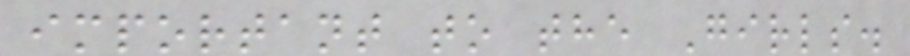important to the Girls.
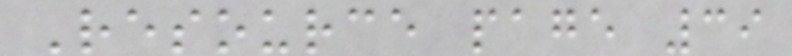Resource page 39
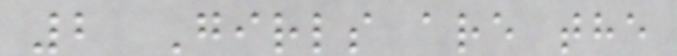2 Girls are the
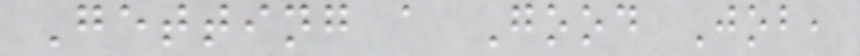Getting a Good Job,
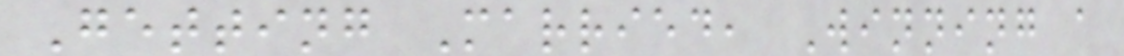Getting Married, Winning a
